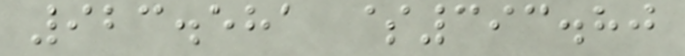923.581 $393.80
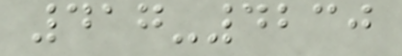417-4230
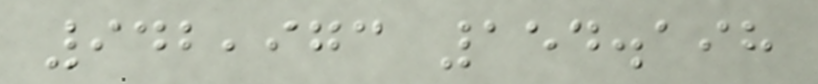942,973 154.198
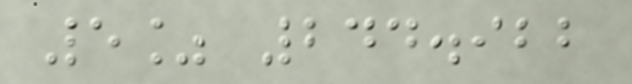5% 244.922
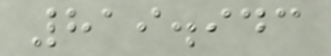819.943
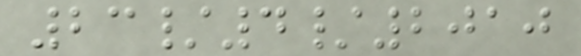23/4/2010
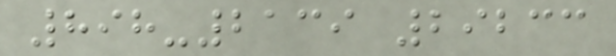898-2139 29233
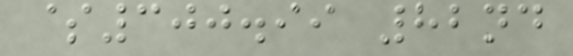$300.99 82nd
